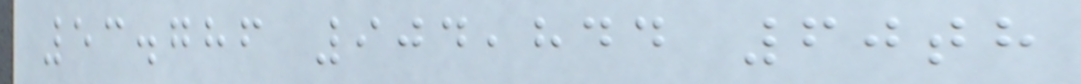53.786 904,844 60th
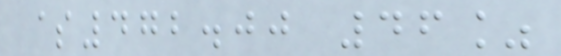$472.00 46%
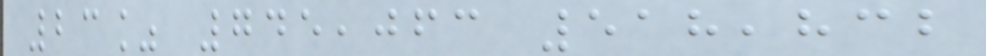23% 745,063 518,832
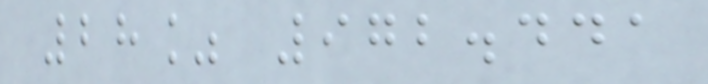28% 972.441
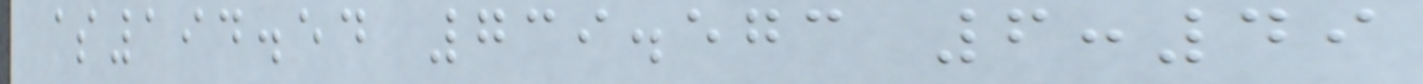$194.54 739.573 6:49
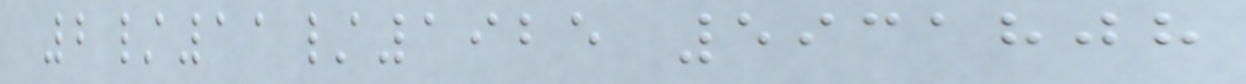2/11/1925 5931808
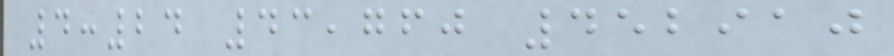4:24 43,760 452910
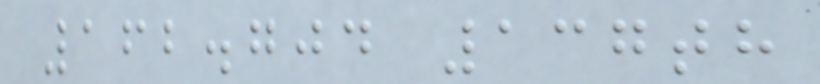162.704 137th
